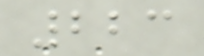223
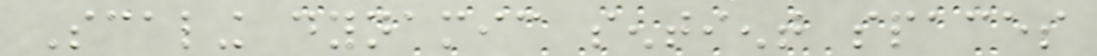Scaling dynamic sentient spaces
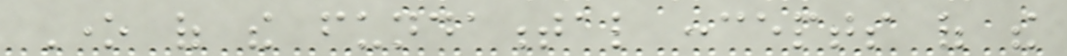One of the fundamental concepts of the
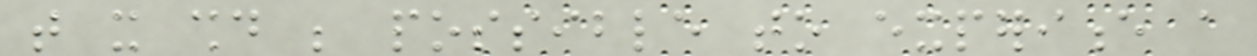that it should be possible to experience a
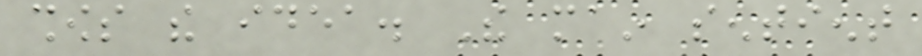shows the idea. The main sentient
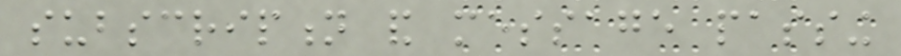subscription and message passing
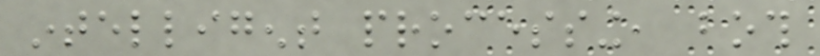intelligent processing, both
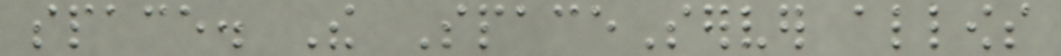space. The SpaceServer allows
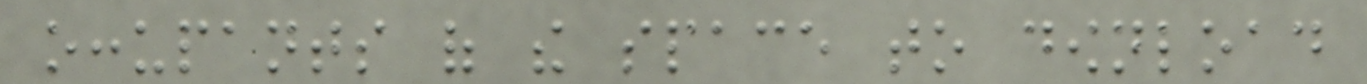occupants of the space to download
